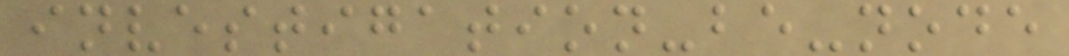investigation-be-node
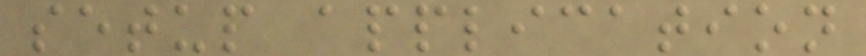setup application
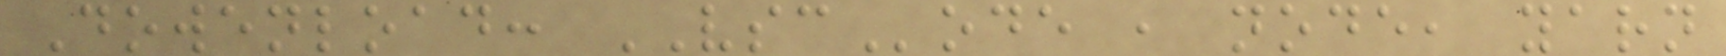Dowenload: VSCode , node, yarn
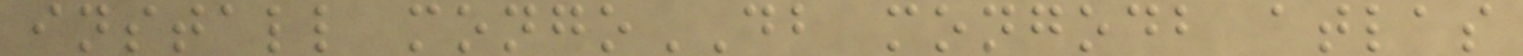install mongoDB mongodb atlas
